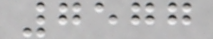7577
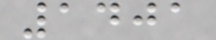1401
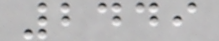2449
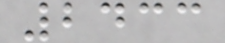2433
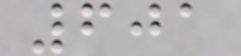601
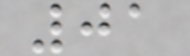01
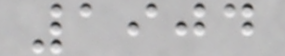1904
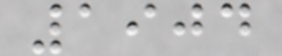1904
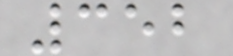352
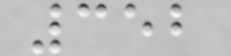352
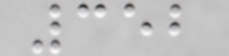352
